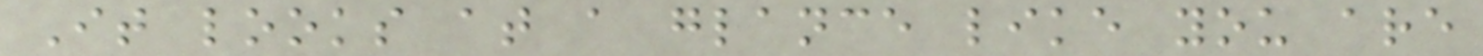It looks at a glance like you are
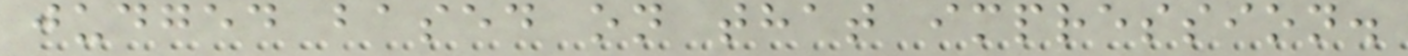judged based on that impression.
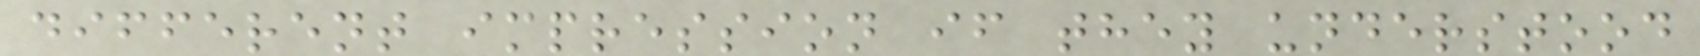different impression if they understood
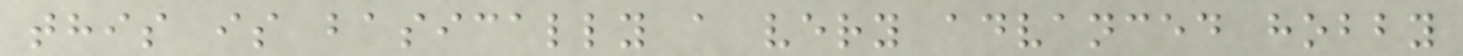this is basically a very advanced hobby
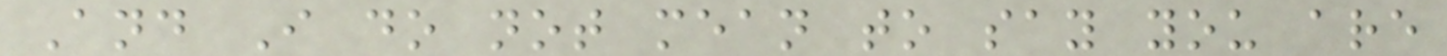And I do not mean to say you are
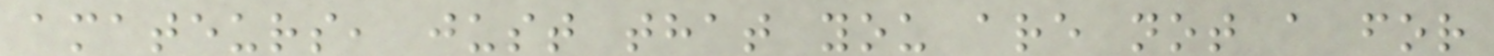amateurs, just that you are not a for
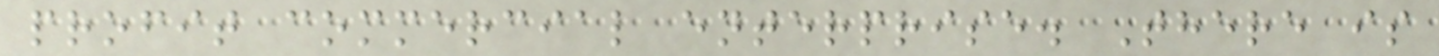profit commercial enterprise. There is
